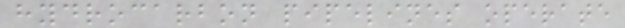hydrocarbon pipelines operate
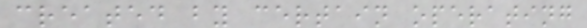created by certain operating
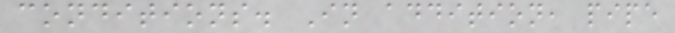conditions. In addition, pipe
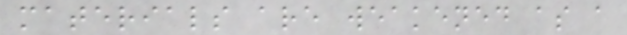materials are weakened as a
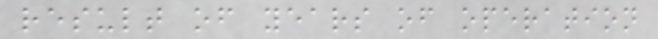result of years of operation
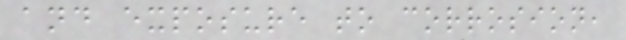and exposure to corrosion,
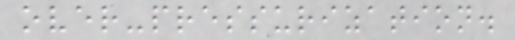over-pressurization.
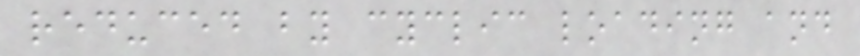reduced by cyclic loading and
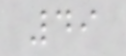49
